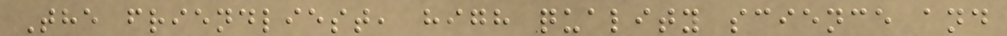The friendliest, high quality science and
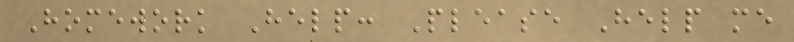Homework Help: Please Help me
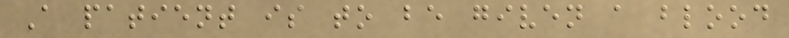A patient is to be given a blood
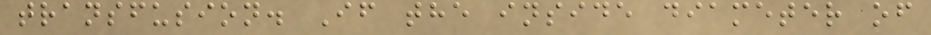transfusion. If the inside diameter of
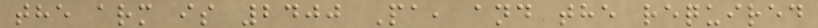the arm is 2400 Pa, and the required
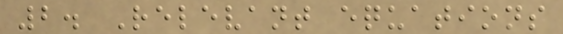2. Relevant equations
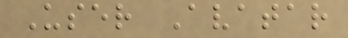User Avatar
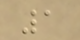1
